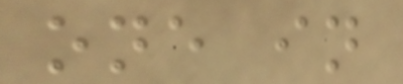one in
